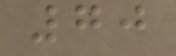70
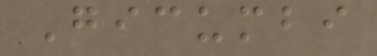Gicumbi
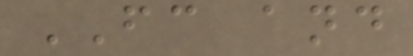FC and
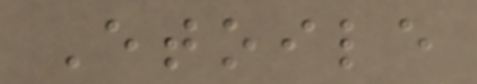Etoile
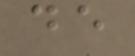de
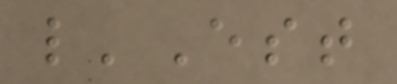l'Est
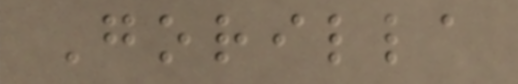Gorilla
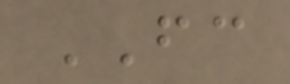FC
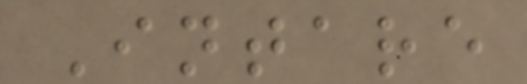Intare
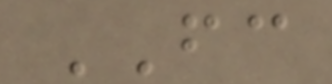FC
